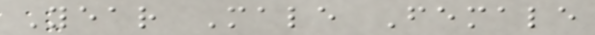Year Male Female
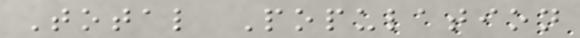Total Population
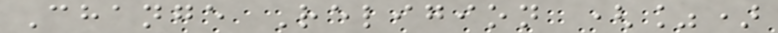Change Religion (%)
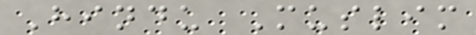Hindu Muslim
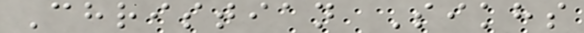Christian Sikhs
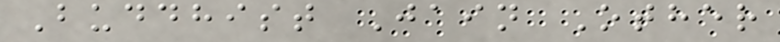Buddhist Jain Other
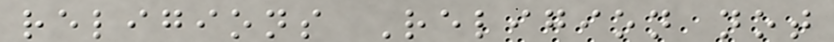religions Religion not
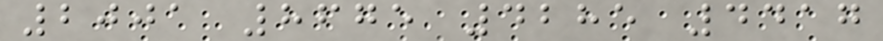2001 8675 4285 4417
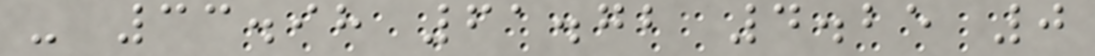- 33.98 61.72 4.25 0
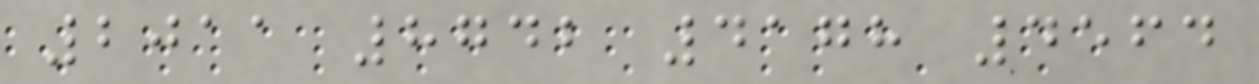2011 8742 4178 4564
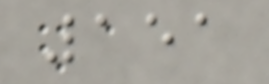151
